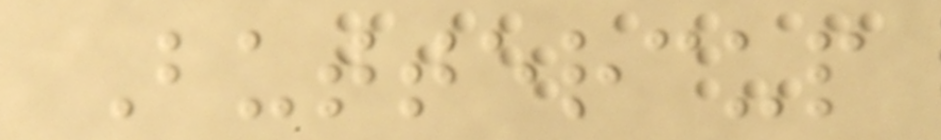Buttercup
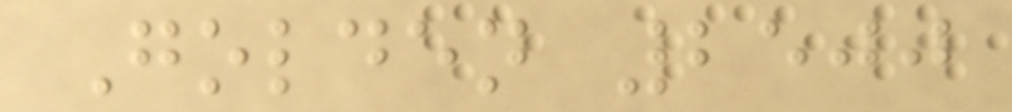Golden 2500
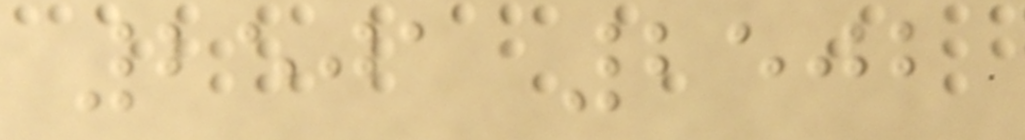2501 2502
